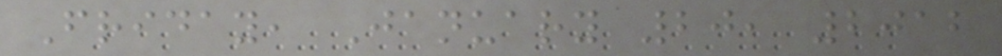Friday, January 20, 2012
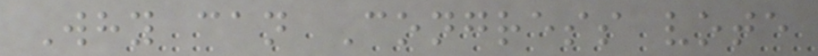Why can Congress vote
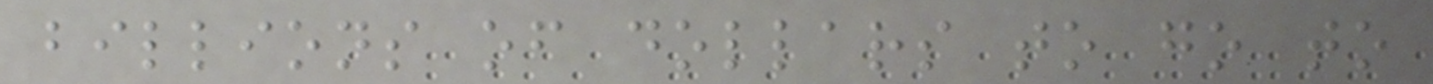billions of dollars to go to
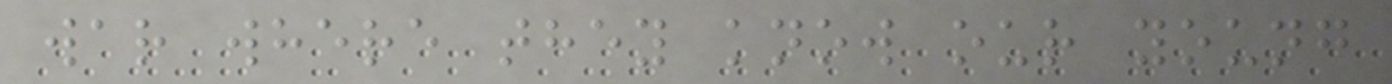war where they know our young
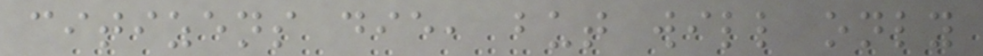citizens die, but will only
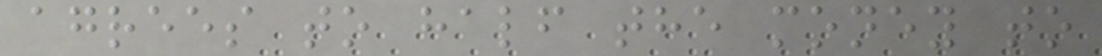agrees to half the money to
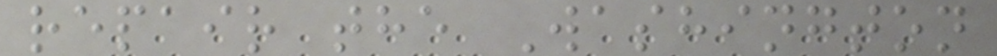repair the Washington
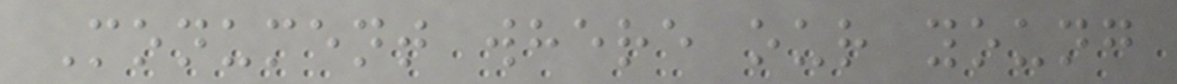Monument where our young
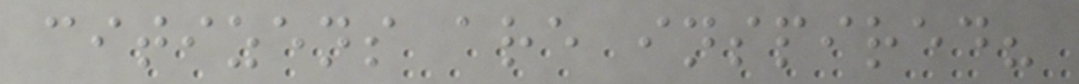citizens are inspired?
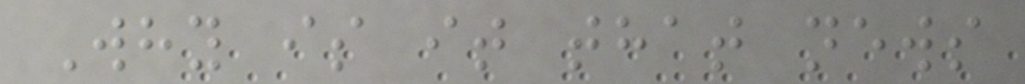Why is it that news
